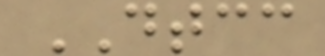DTCC
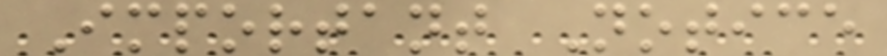Important Notice
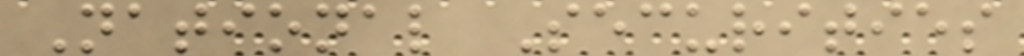National Securities
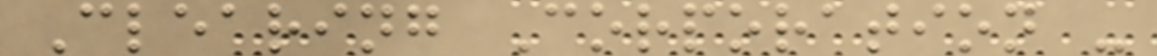Clearing Corporation -
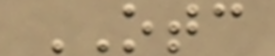OTC
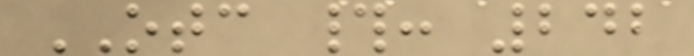OTC #: 242
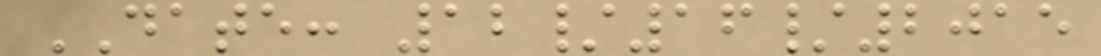DATE: 12/16/2015
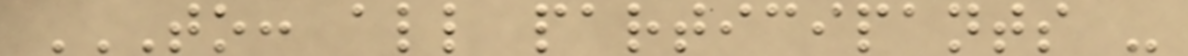TO: ALL PARTICIPANTS -
